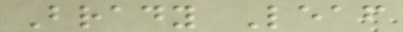Brady Leaf
